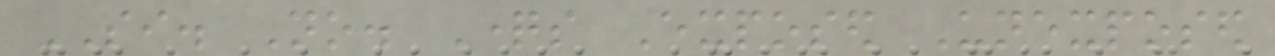SI. No. Questions Exposed Unexposed
